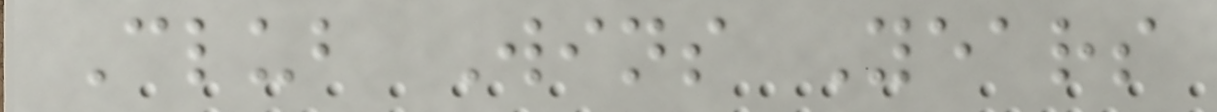Club Wins Years
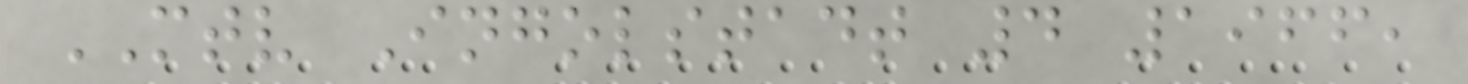MTV Ingolstadt 4 1966,
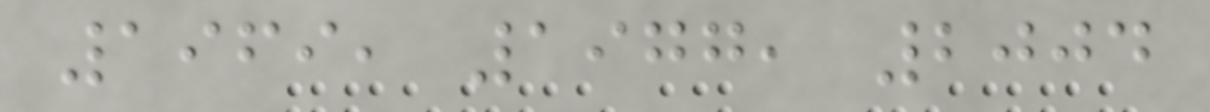1969, 1977, 2004
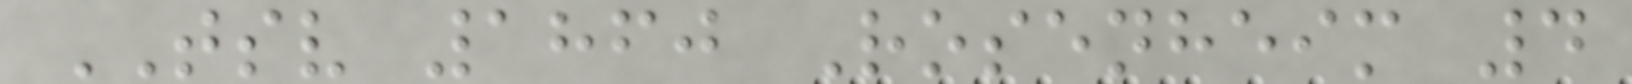TSV 1860 Rosenheim 4
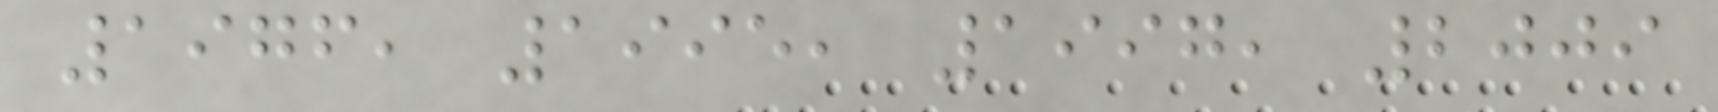1976, 1995, 1997, 2009
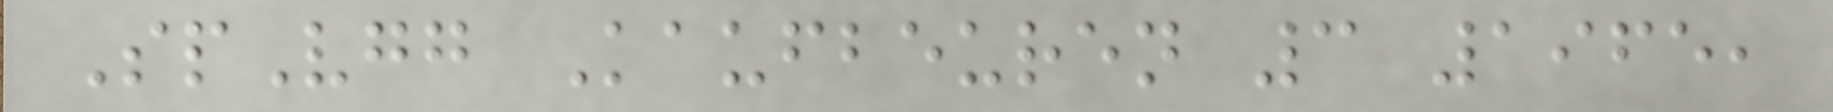SpVgg Kaufbeuren 3 1965,
